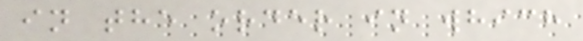in the order in which
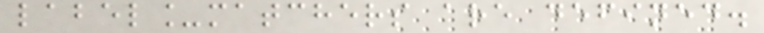label_matchers are defined.
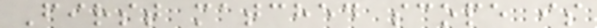First matched scope is
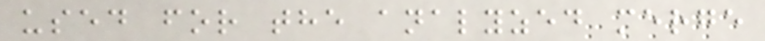used for the analyzed merge
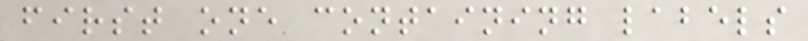first one containing labels
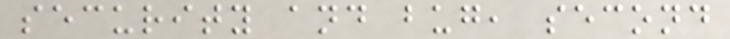security and bug, second
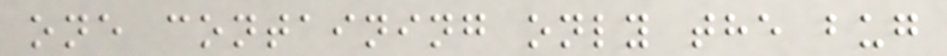one containing only the bug
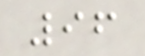96
